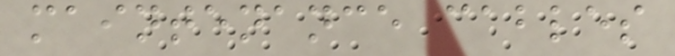maintenance cables
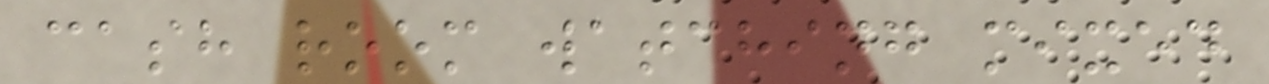cash room watching mixed
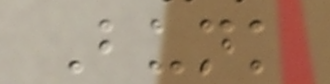Bunk
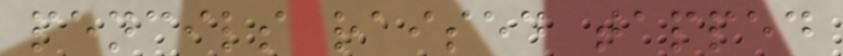pencils raised tapped
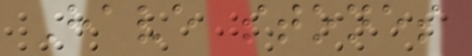Have stones
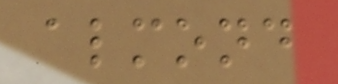almond
